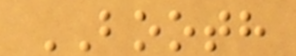BOOTH
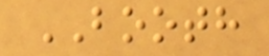BOOTH
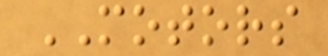MOTORS
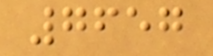7657
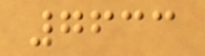7633
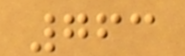763
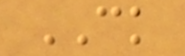CK
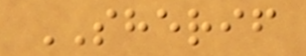SHERIF
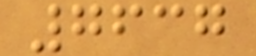7637
